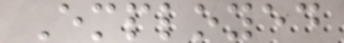Employed
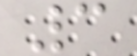3
